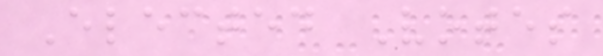Elected Votes
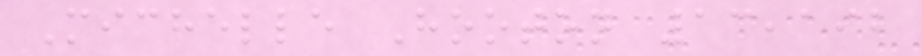Michelle Hooton 13,192
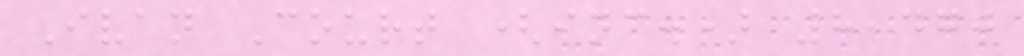Ivan Court (inc.) 8,470
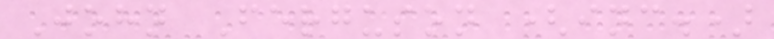John Ferguson (inc.)
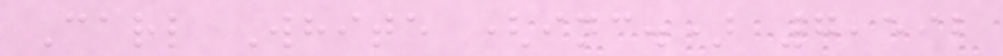Carl White (inc.) 7,592
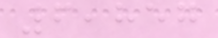6,857
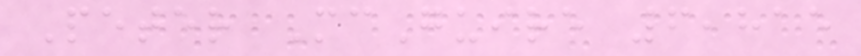Peter McGuire 6,815
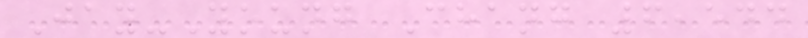Jay-Young Chang 6,544
